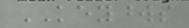KEYWORDS
